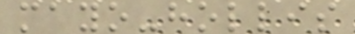mayo-hollis
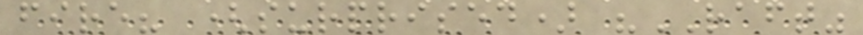fire? (surprised) "RAFT"
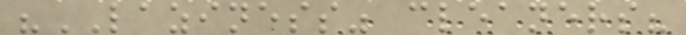"LAZINESS" cleaners?
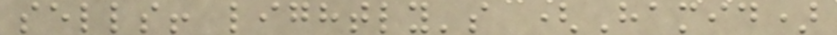sells! lightly's (Hamid)
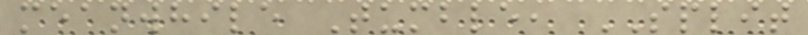meanwhile Tumble, SPLIT
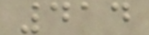414
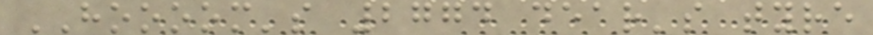HOOOOM's 2774 dear's tyre
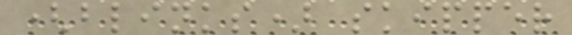(blinks) skipper
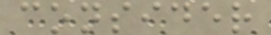consider
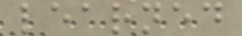learned
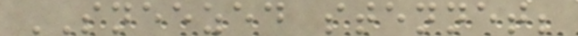SNEEZED stennet;
